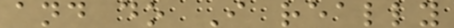and do I really
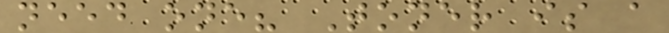need one? Toner is a
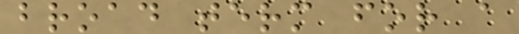broad term for a
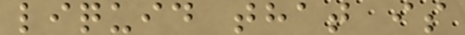liquid that is
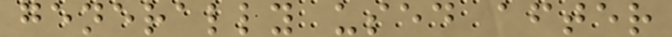generally used after
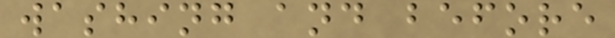washing and before
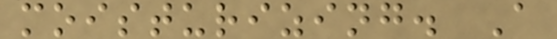moisturizing. A
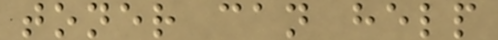toner can help
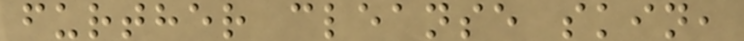further cleanse skin,
